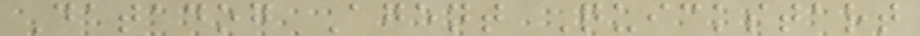Datadog Agent Quickstart
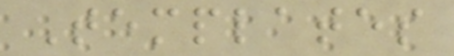Templates
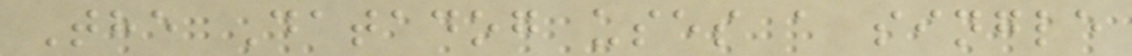The Datadog uses a single
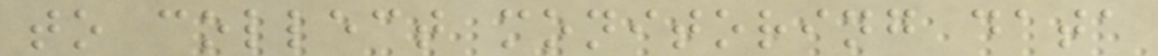to collect monitoring data
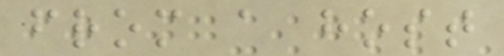from a host
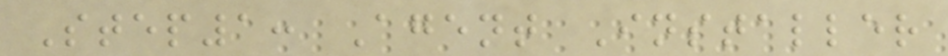Step1: Agent Installer
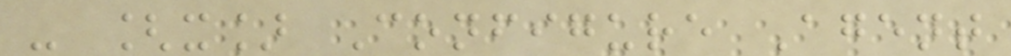- [x] Configure Agent
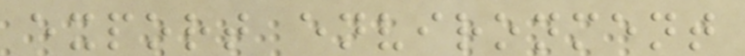export environment
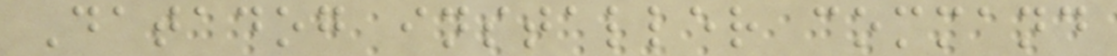Datadog installer command
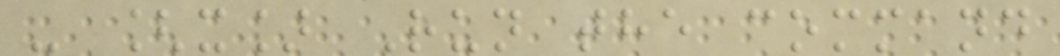- [x] Run the command
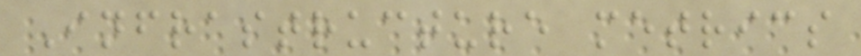Infrastructure metrics
